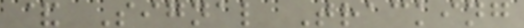& Signal Tracking
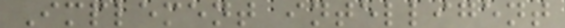Implement intelligent
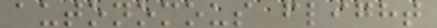autonomous flight
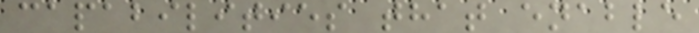capabilities that enable
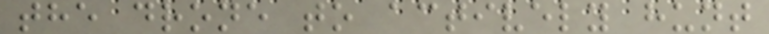the drone to actively hunt
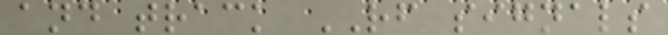and track RF signals
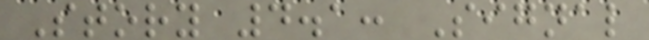Story 4.1: Signal
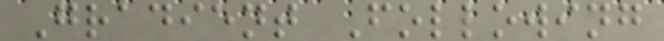Gradient Following
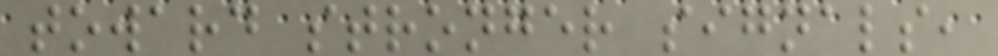toward stronger signals,
